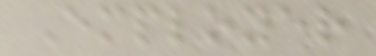Employer
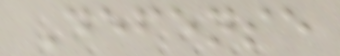Defense
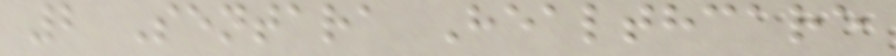2 Sentara Healthcare
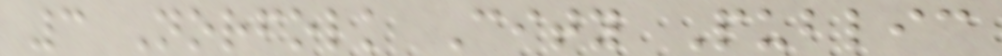3 Norfolk City Public
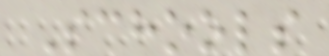Schools
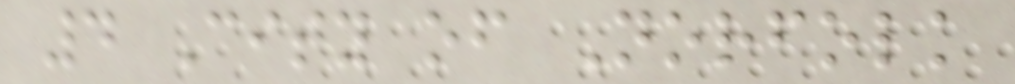4 City of Norfolk
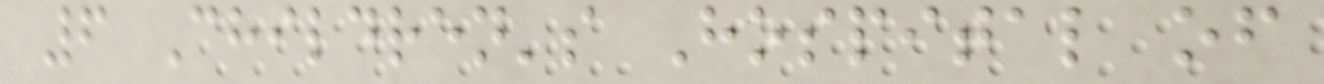6 Children's Hospital of
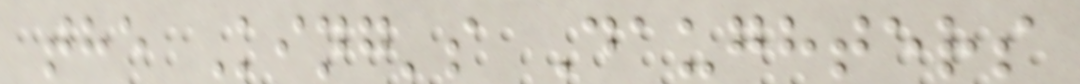the King's Daughters
